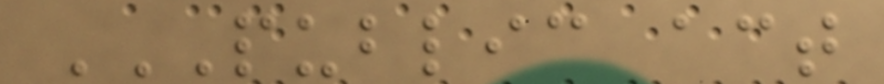PUBLIC ACT
